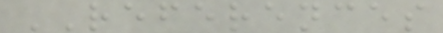REFERENCES
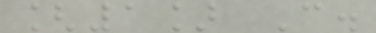[1] C.
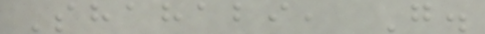Shahabi, G.
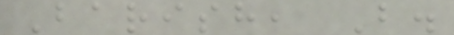Barish, B.
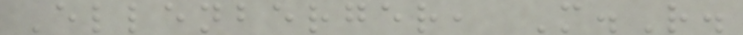Ellenberger, M.R.
